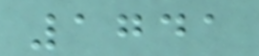1741
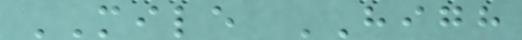MILE HIGH
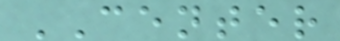CENTER
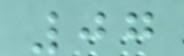07
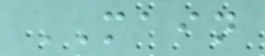MAIN
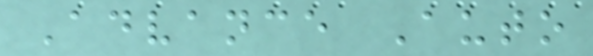Advance Auto
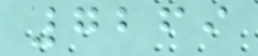7269
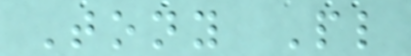Tony Pl
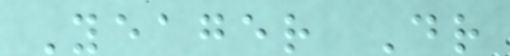Yeager Dr
